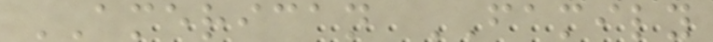AMERICAN FAMILY
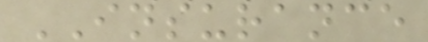INSURANCE
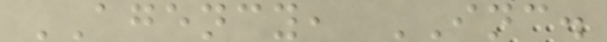AGENCY, INC.
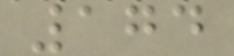174
